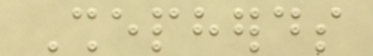Shepherds
